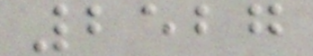2527
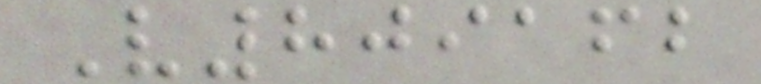V809162
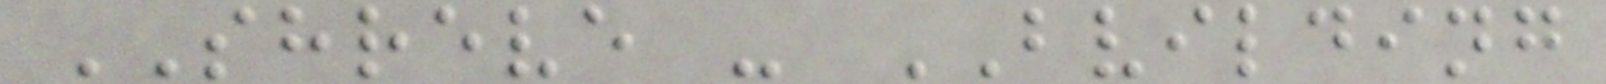SHREVE - BVILDING
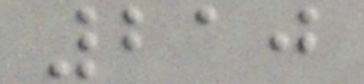210
